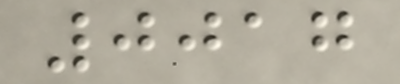0017
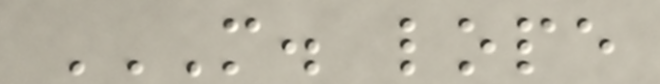M. LOPE
